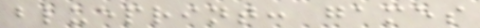blueprint: games
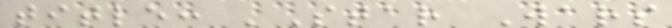title: 'Star Wars
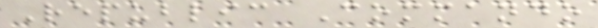Republic Commando
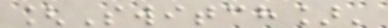[Switch]'
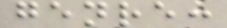genre:
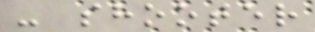- shooter
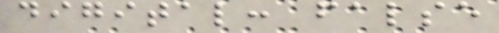digital: false
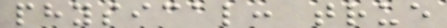physical: true
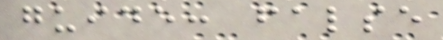guide: false
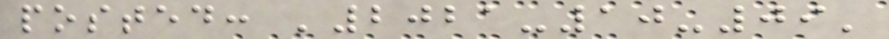posted: '2021-10-09'
